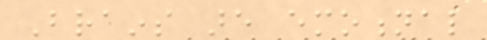Brains are emotional
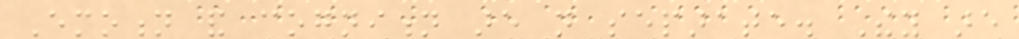Emotion and cognition are not separate. They are
